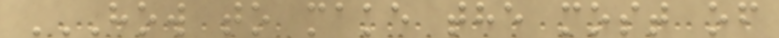HOW TO MAKE THE MOST OF
